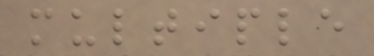multiple
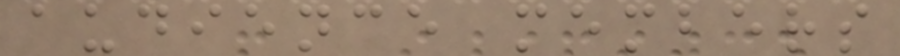audience members
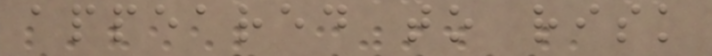appeared to risk
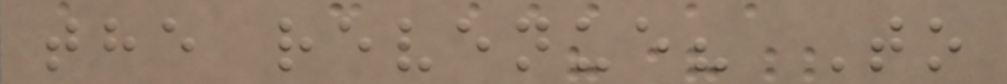the revenue? To
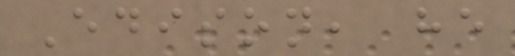Edison, he
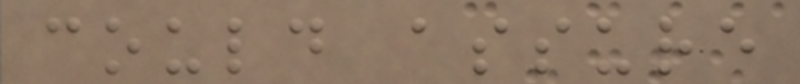could assure
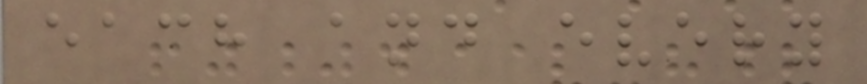each and every
